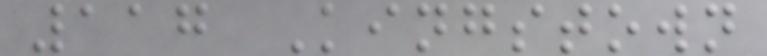117 Kingstown
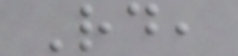Rd,
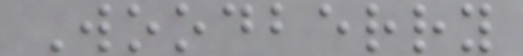Woodberry
